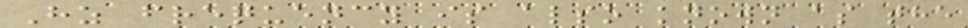Hz frequency is also known as the
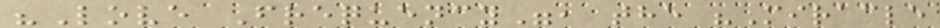"Love Frequency", the "Miracle
